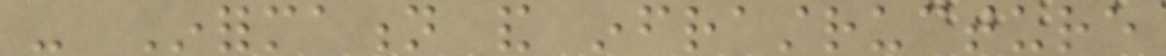- Information and infrastructure
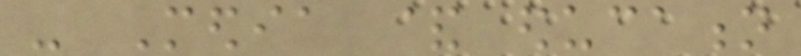- Media & education
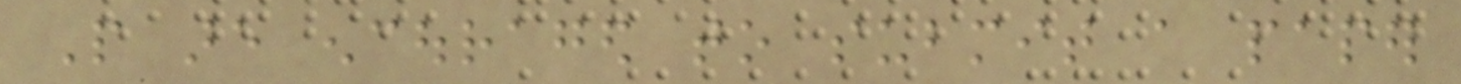People are encouraged to submit a paper
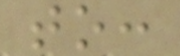to:
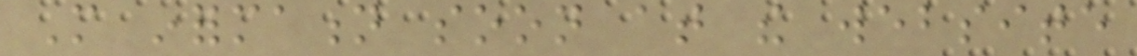More information soon at the website
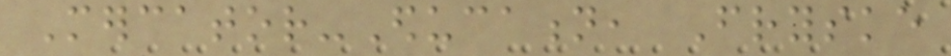Mercator-Education, Fryske
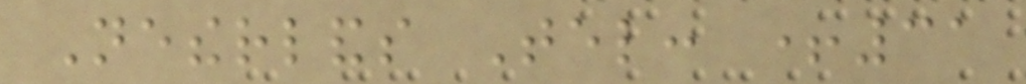Netherlands Tel: +31
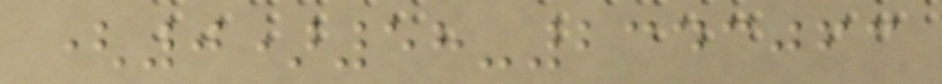(0)58-2343063
